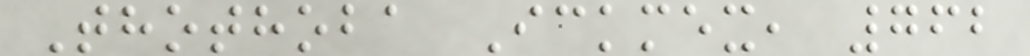Thothoba Ickmex, 762
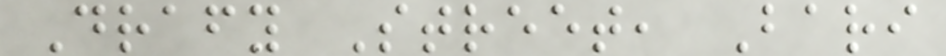Drafy Street, Bari
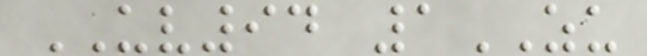UV94 1ZU
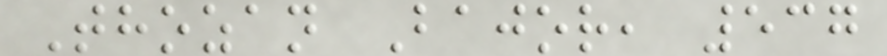Thozan Bajor, 537
